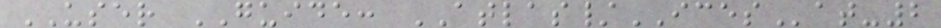USER GUIDE: ATLAS/ICESat-2
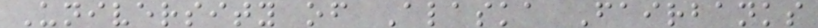University of Alaska Fairbanks
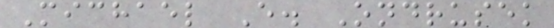Michael E. Ondrusek
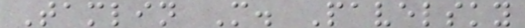Tamlin M. Pavelsky
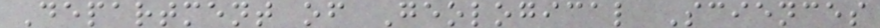Department of Geological Sciences
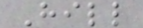Hill
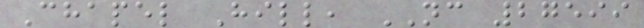Chapel Hill, NC 27599
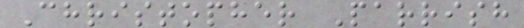Christopher Parrish
